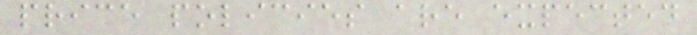price policies are expected
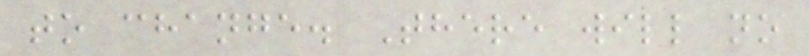to change. There will no
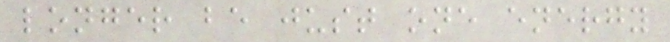longer be just one energy
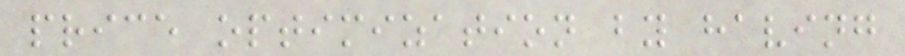price optimization by having
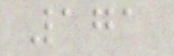171
